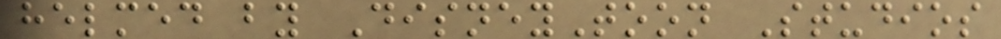helmed by DisneyToon Studios
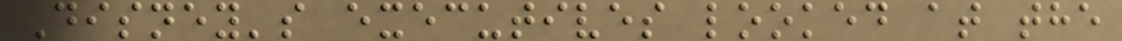Disney's executives looked at the
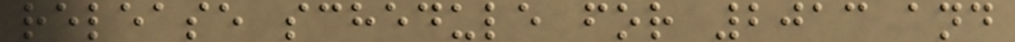release schedule for 2013 and
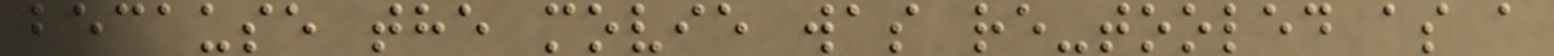because the movie was re-tooled as a
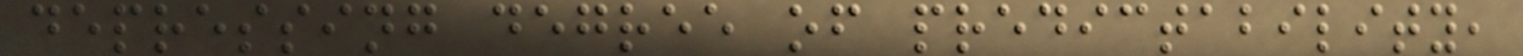depressing degree of predictability,
